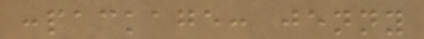:package: jenny
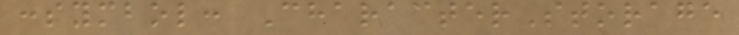:symbol: CharacterStorage
